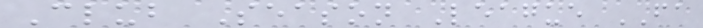Club Season League FA
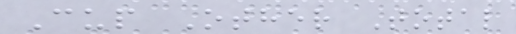Cup Other Total
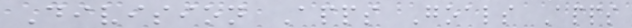Division Apps Goals Apps
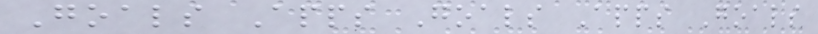Goals Apps Goals Apps Goals
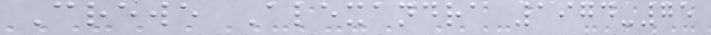Crewe Alexandra 1974-75
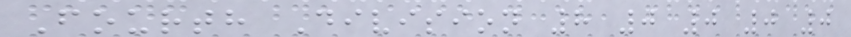Fourth Division 8 0 0 0 0
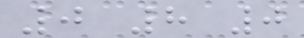0 8 0
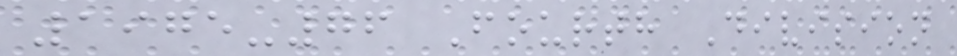1975-76 Fourth Division
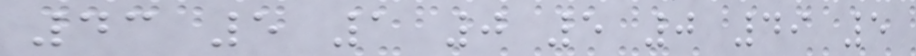43 5 1 0 5 0 49 5
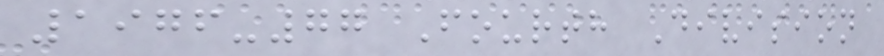1976-77 Fourth Division
